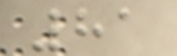81
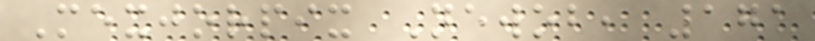Mexjorpix Newob, 171
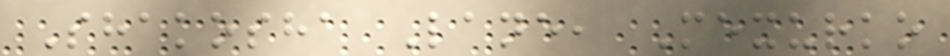Shakosha Lane, Mexurko
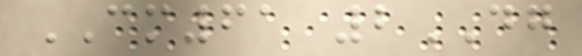CM61 2DG
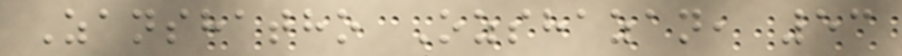Zanshatho Ozshazan, 53
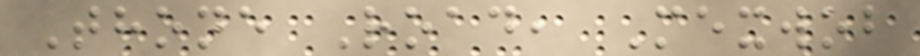Thone Road, Mexwob
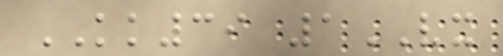KK39 1VX
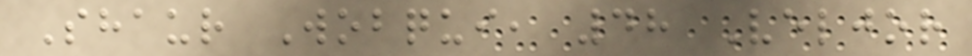Shaur Wobqui, 48 Veljor
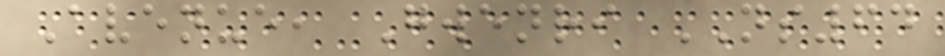Avenue, Gwenri NS64
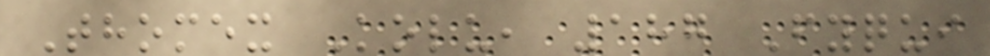Thomex Kolu, 187 Fyqui
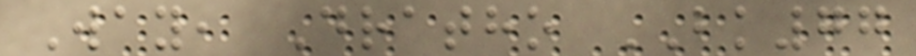Way, Dratho BK77
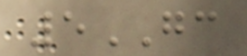5GC
